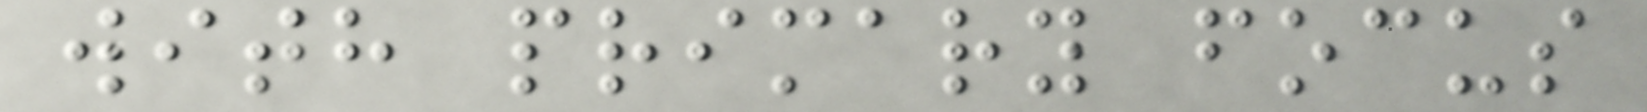with primary focus
